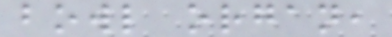bowl organ,
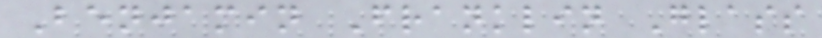Benjamin Franklin Glass
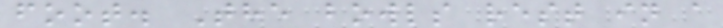foot. The bowls rest in a
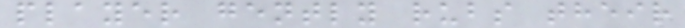player gently rubs their
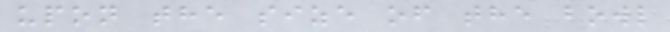upon the size of the bowl
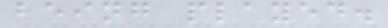being played.
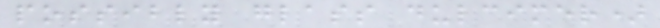possibly glass dulcimer)
